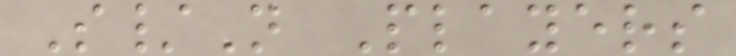S/N Players
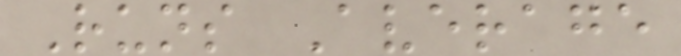Runs Average
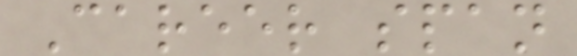Career span
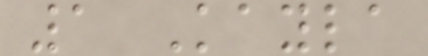1 Kayla
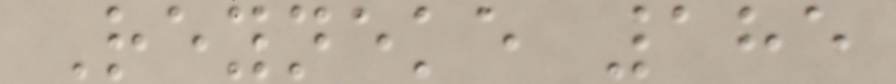Reyneke 185
